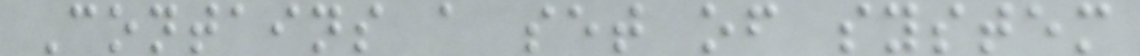Contains a set of system
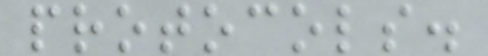protocols.
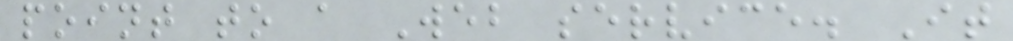point to a Web service. It
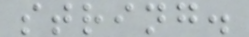string.
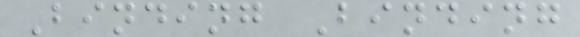Binding Binding
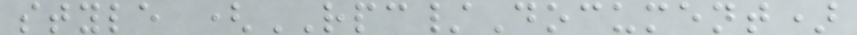style (RPC/Document)
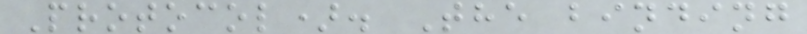Protocol). The binding
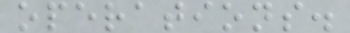operations.
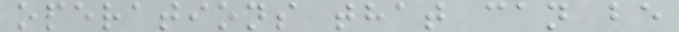operations that can be
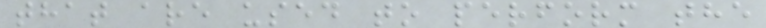that are used to perform the
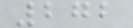272
